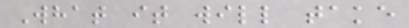What it will take
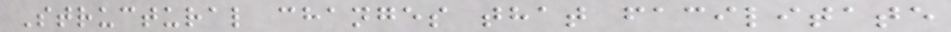Structural changes that facilitate
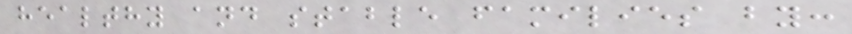healthy and stable families by:
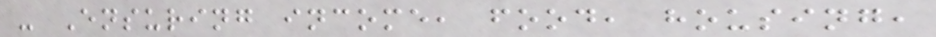- Ensuring income, food, housing,
